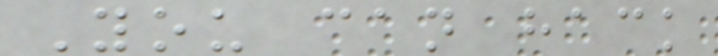You can hack
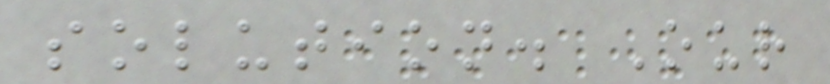solution. Our
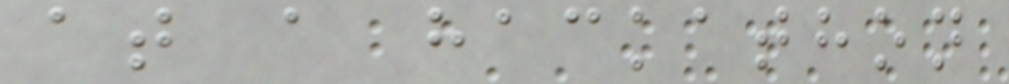at a hackathon
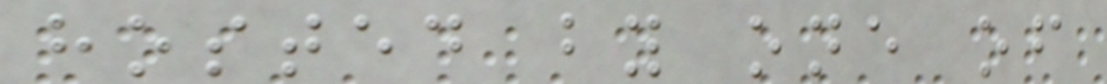hosted by one of
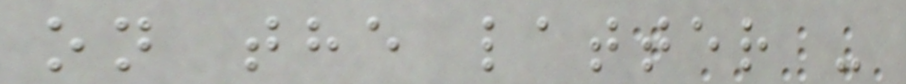on the latter -
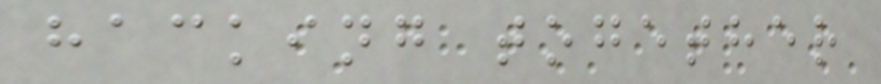hacking together
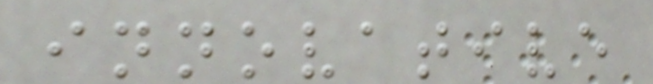innovative
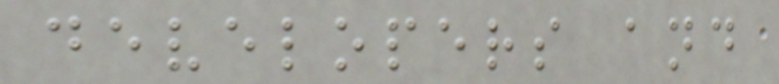developers and
